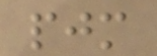pjm
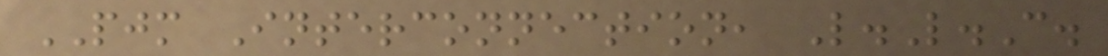PJM Interconnection, L.L.C.
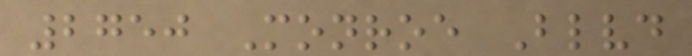2750 Monroe Blvd
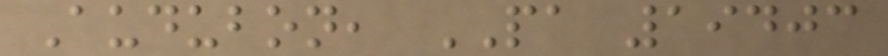Audubon, PA 19403
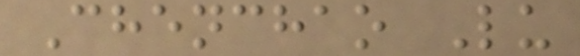Chenchao Lu
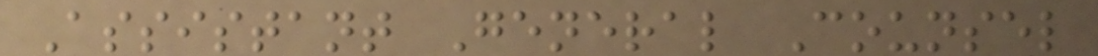Assistant General Counsel
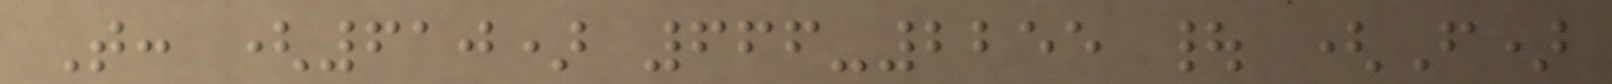T: (610) 666-2255 | (F)
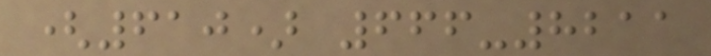(610) 666-8211
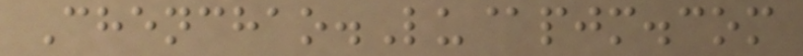Chenchao.Lu@pjm.com
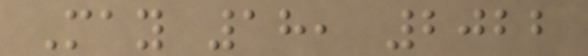May 18, 2022
